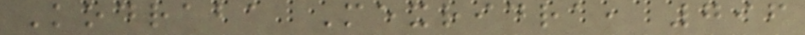Kodraba Mexridra, 796
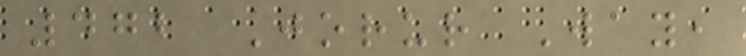472 Jorur Way,
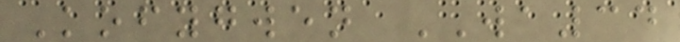Kofygwen WA34
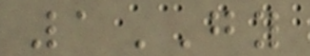1GY
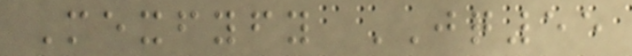Mexfyfy JQ55
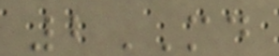2MD
